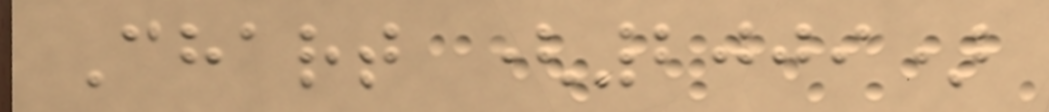Chart (2009)
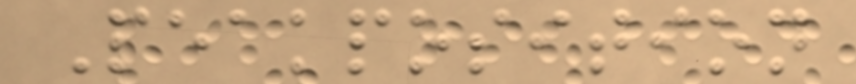Peakposition
